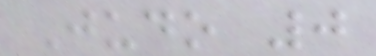Judo 0
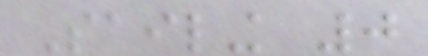Sailing 0
